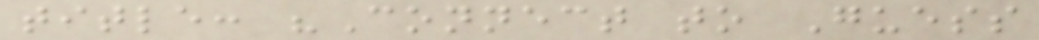title: "Connect to Guess
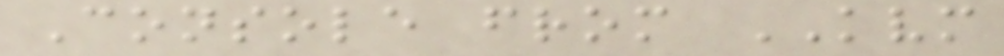Console from KVM
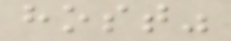host"
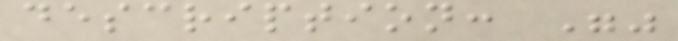description: ""
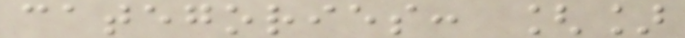categories: []
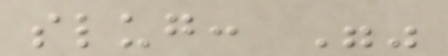slug: ""
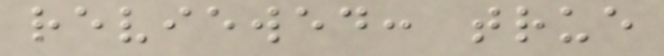reviewed: true
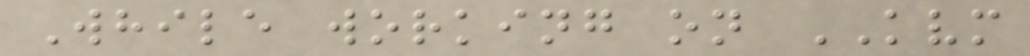While working on KVM
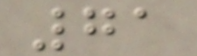71
